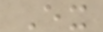Ex
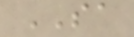SA
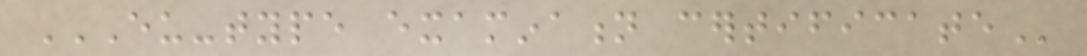EU-TYPE EXAMINATION CERTIFICATE
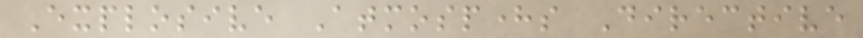Explosive Atmospheres Directive
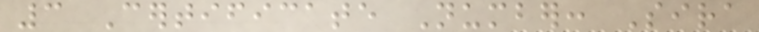3 Certificate Number: Sira
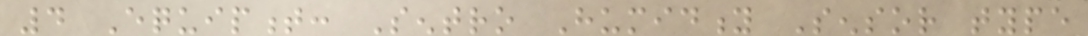4 Equipment: Sentro Humidity Sensor type
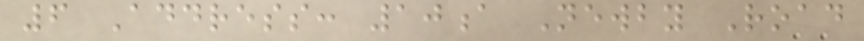6 Address: 10a Newby Road
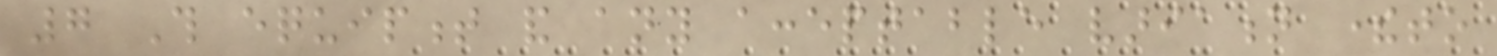7 This equipment and any acceptable variation thereto
